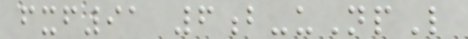fxf91 6b-uNpL
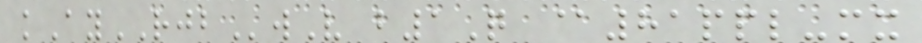kAyRJBwV b1Q @81ppl-mx
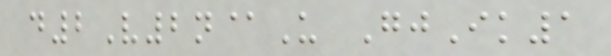d2V2n@U GjIk1
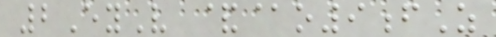2EyV &@o9fZ
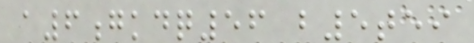a6gkdq56 b5tei
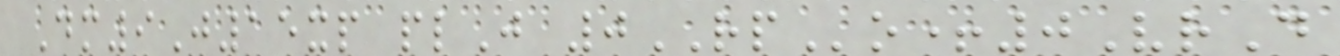Dm9J15xp plJ 0RPo+0VrD
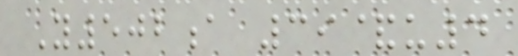Y502a 39&u4
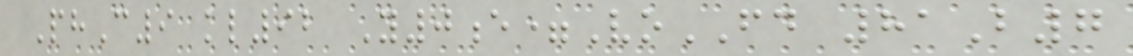PhC9 kl92 Y0e=VoFD 81B7
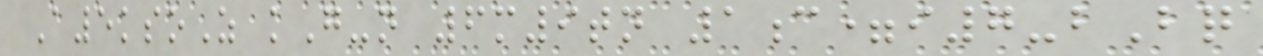A5ksoZ kG-n 6m9tn 1c=i7-bBq
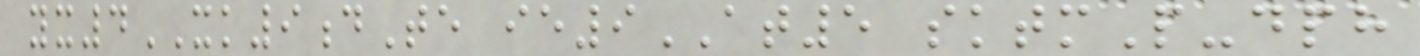yx4XK9dTe ie9AT5 sktmP-dph
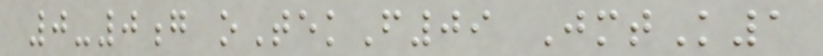0-0g oTekF09 JmtK1
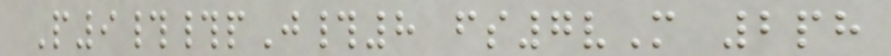P9##pJ#8 fs7vM 2ph
